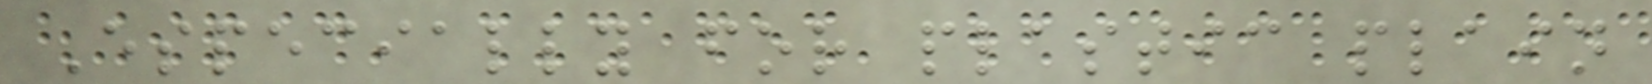Especially for plastic plain
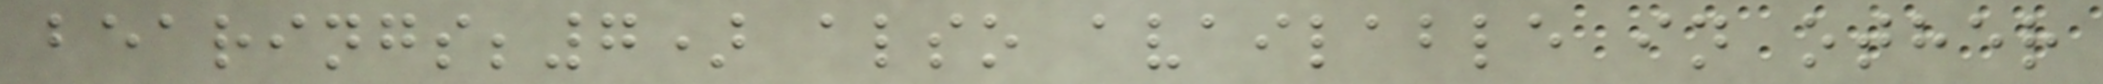bearings;7) also available in other
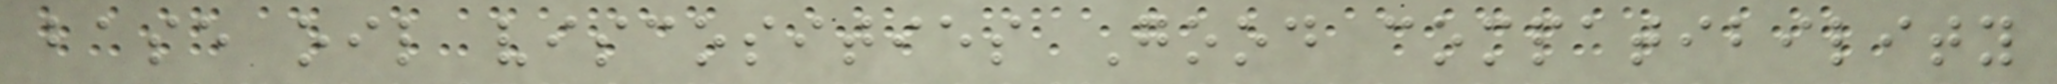base oil viscosities Good compatibility
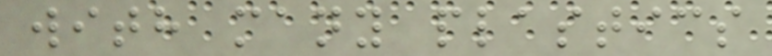with many plastics
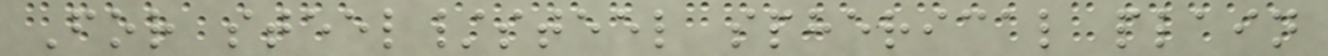For steel/steel spherical plain
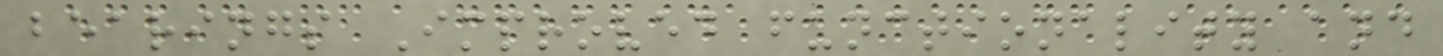bearings Improved functionality and
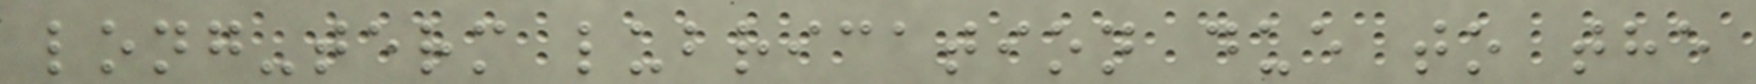long-term lubrication due to the
